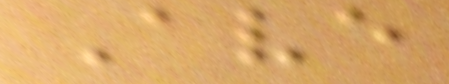Ave
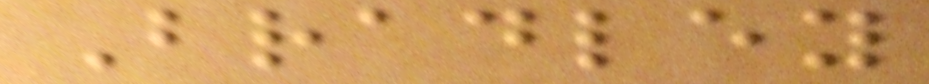Bradley
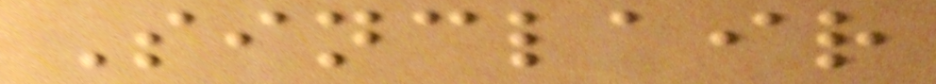Sinclair
